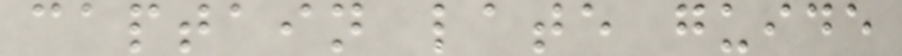captain late guide
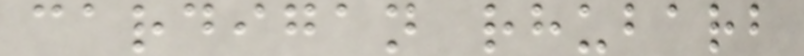cardigan rhubarb
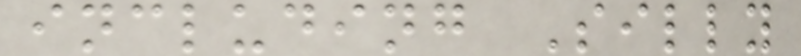including Silly
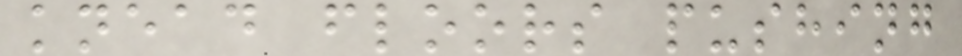knead floors pushing
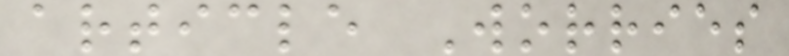article Worries
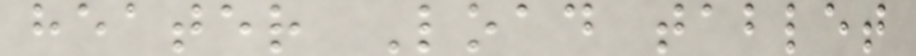heater Load tablet
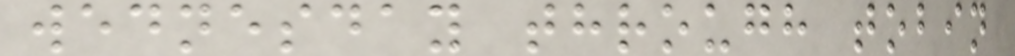wednesday through tobin
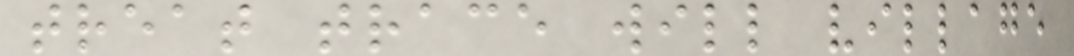treat trace will village
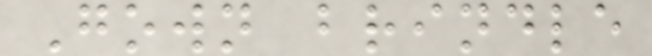Gown brindle
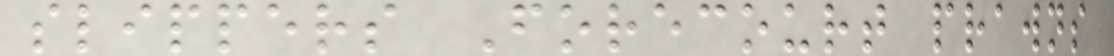slippers Forecourt prawns
